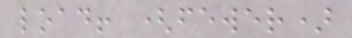load! (fewer)
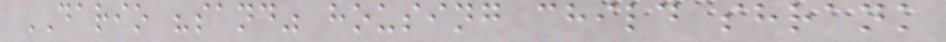DARIO "sand" housing child shrank
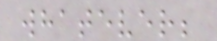whatever;
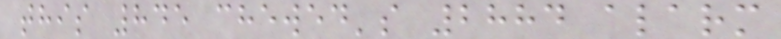this 845 chewed's 2884 alarm
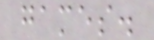games.
